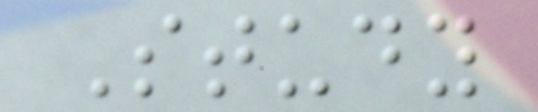Study
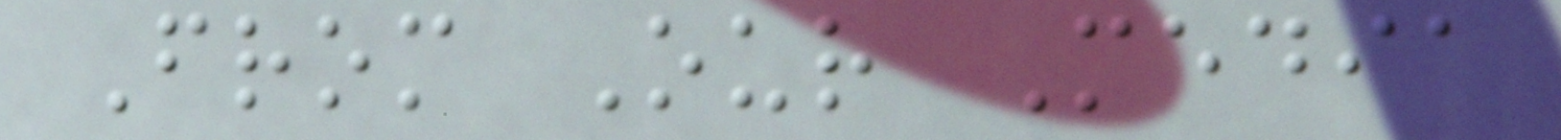From Our Media
